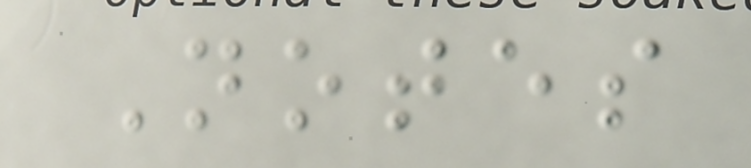Notes
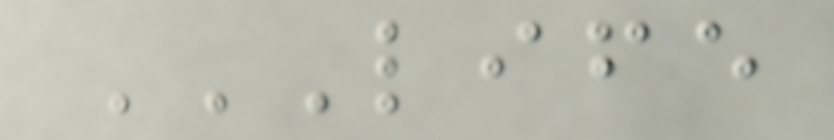LIFE
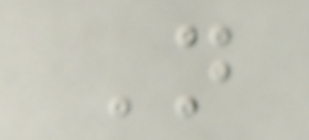N
